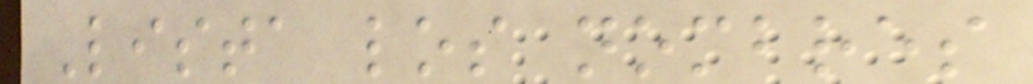Lista los nombres
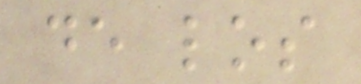de los
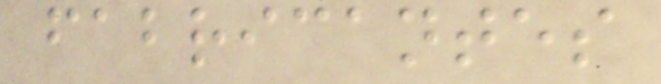fabricantes
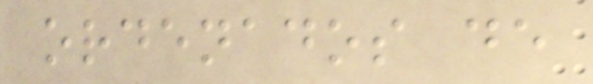ordenados de
